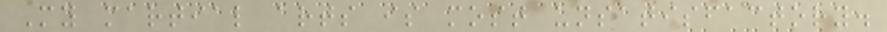My martial arts is most unsatisfactory.
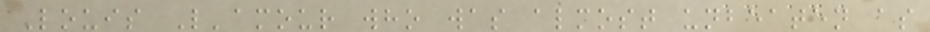Louis L'amour who was almost unbeaten as
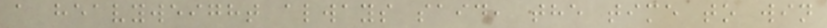a heavyweight always said, the time to win
